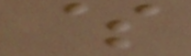$
